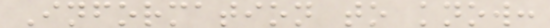Information to know:
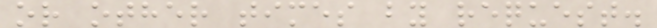or other times by request.
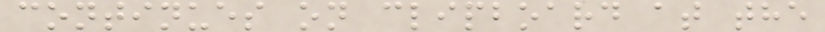continues on clipboard at the
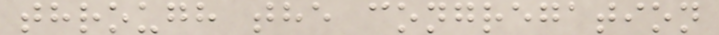through the congregation
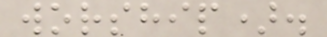worship).
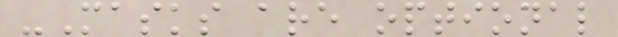-Masks are optional
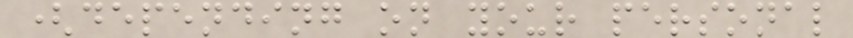(depending on your personal
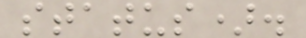status).
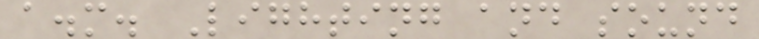a.m. Lighting and sound
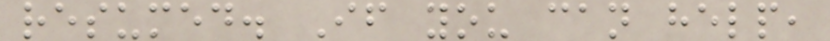resumed. If you can help,
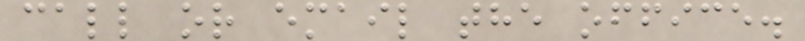call or email the office.
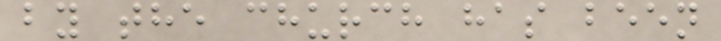by the church has been
